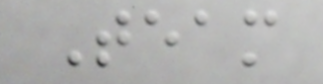Team
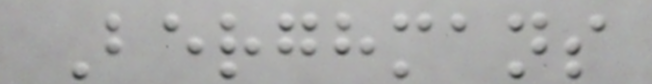Berghmans
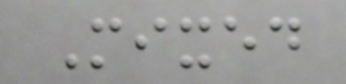Mixed
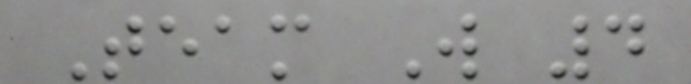Team W 4
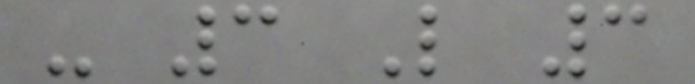- 3 L 3
